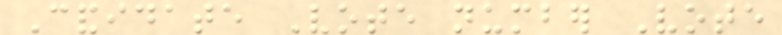Candidate Vote number Vote
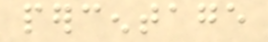percentage
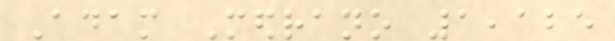Adam Medrano 1,125
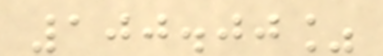100.00%
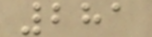281
